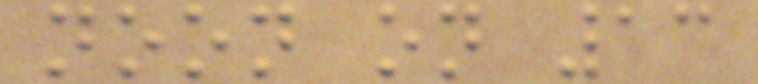noon on 13
